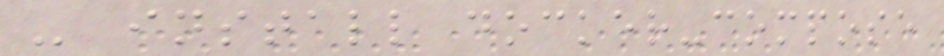- install docker-compose
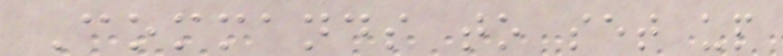Commands to set up
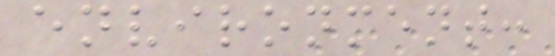environment:
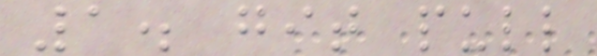1. git pull
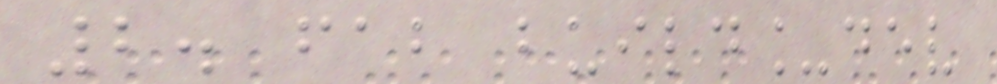2. fab build_dev
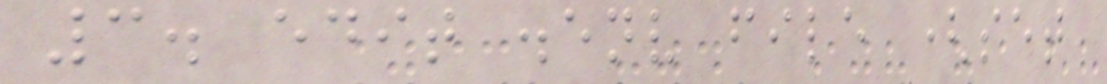3. edit .env file (set
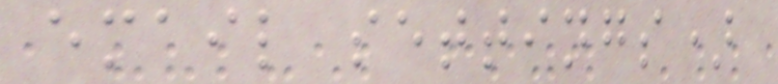email settings)
